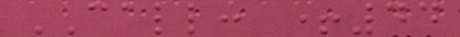CALL: +44
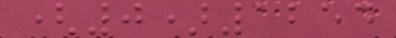(0)1254
